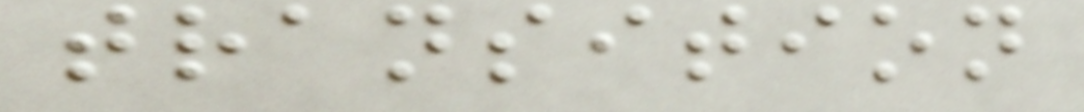transition
